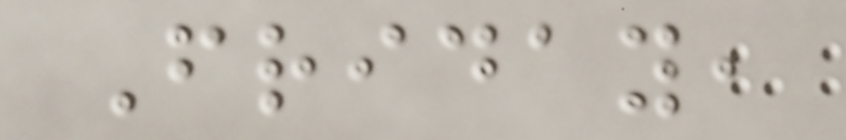Friday,
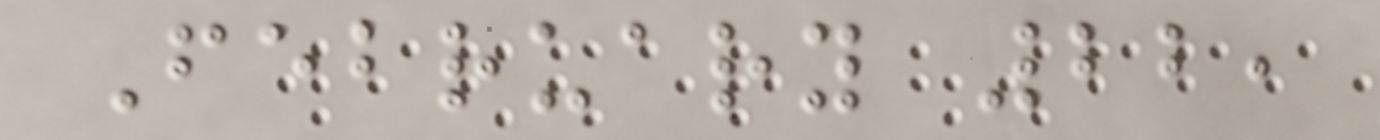February 22,
